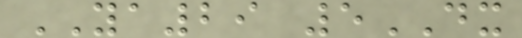YA29 5DX
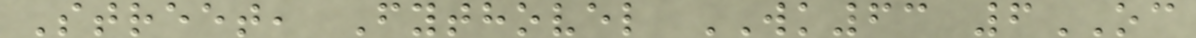Street, Fythovel WK63 6OC
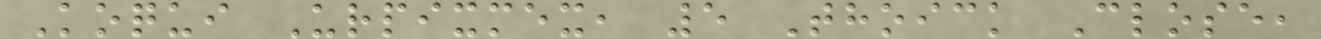Koqui Urpixmex, 5 Thoick Close,
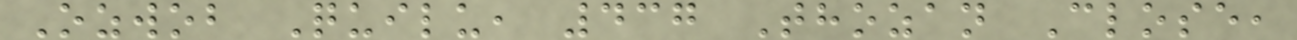Ozwob Quilu, 437 Thozan Close,
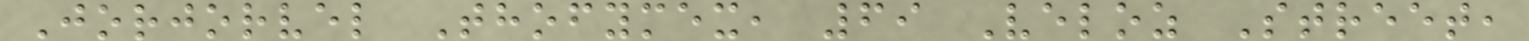Jorjorvel Thofymex, 69 Veloz Street,
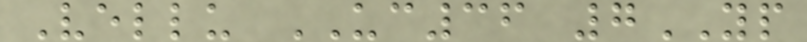Vellu UC36 7YP
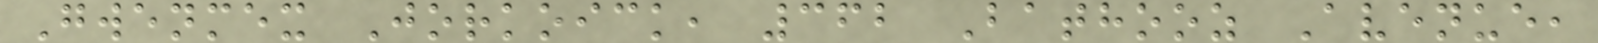Gwenmex Jorkoick, 362 Bathooz Avenue,
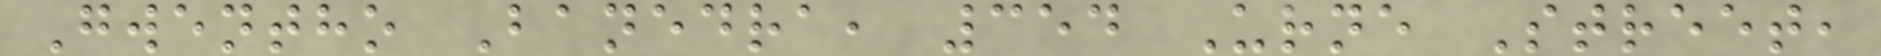Gwentho Banedra, 354 Urne Street,
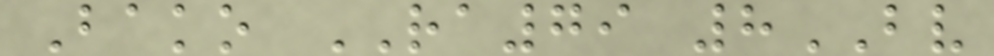Bako RA79 8BV
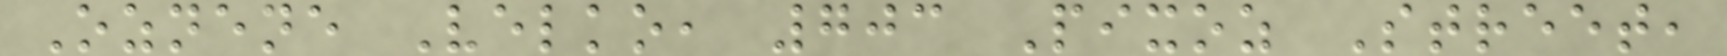Oznene Velko, 703 Pixoz Street,
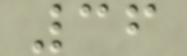36
